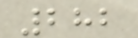282
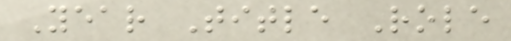Year Title Role
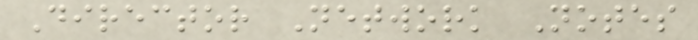Director Network Notes
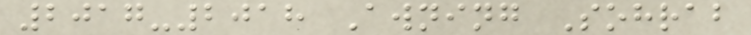2017-2018 Awning Sohrab
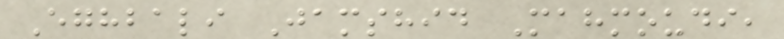Eghbali Jamshid Mahmoudi,
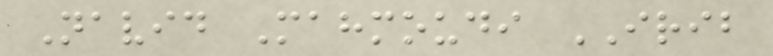Navid Mahmoudi IRIB
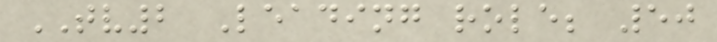TV2 Leading role; 50
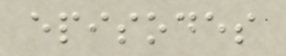episodes
